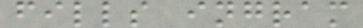fills ingram
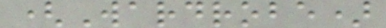(Wardrobe)
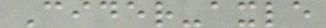Cider-axle
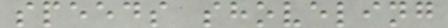speeds shoveling
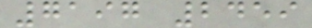7197 2459
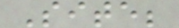Site;
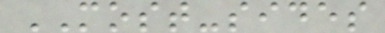MOST-sides
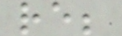re;
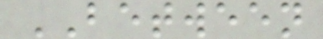BETWEEN
